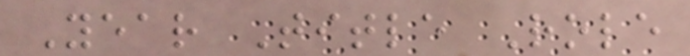Year Title Role
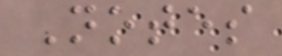Notes
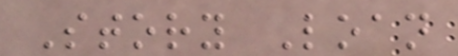Story Loan
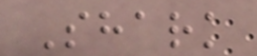Shark
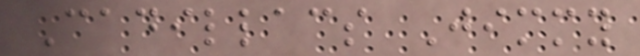Cadillacs Jimmy
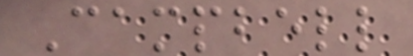Campbell
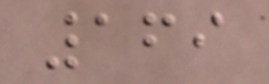169
